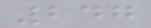247
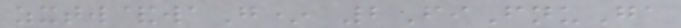zxtw&waG* 2FiFnuGa
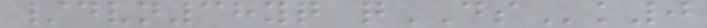/dvn38yq qDSk0
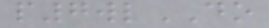p7wlDO
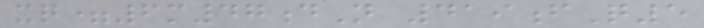xq=6m47dN 419fQ5
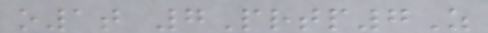o1t 7Prtp7Z
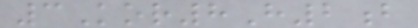3Kor8H2b
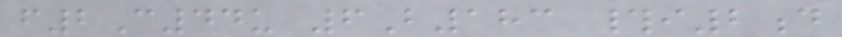f2C44u 6B183 #i2d
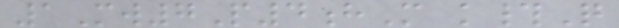1Mw7P4hM k#Q
